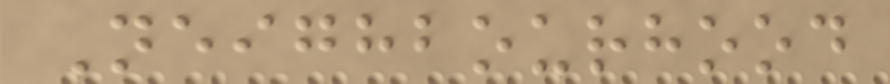Neighbourhood
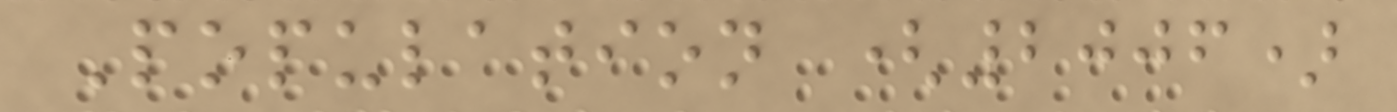Population (2006)
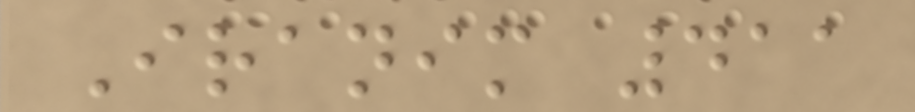Iranim 411
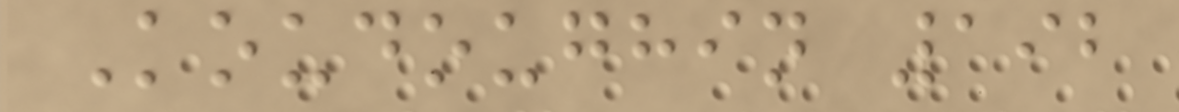Koudoughin 192
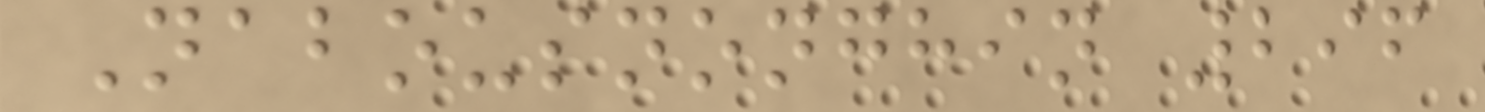Nabousnonghin 296
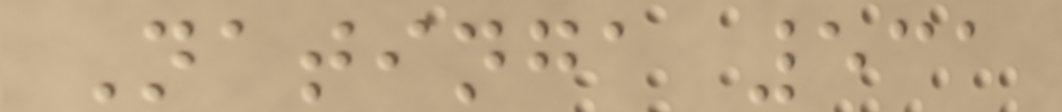Natinga 531
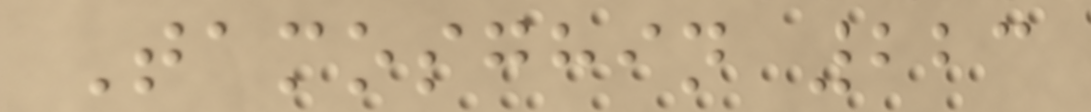Tamosghin 223
